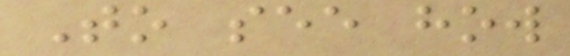To see how
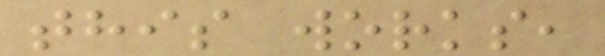this works,
